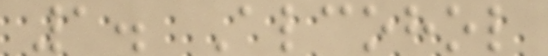1. Alcohol
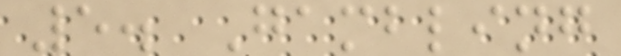5. Gambling
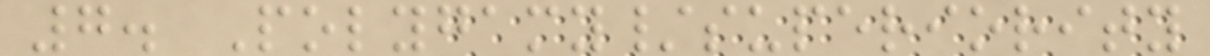7. Polygamy/superiority
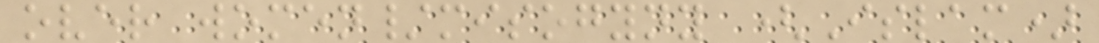over women/misogyny (Islam)
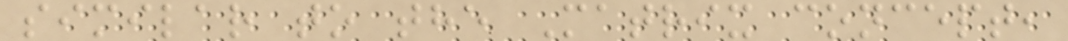similar to the Matrix concept,
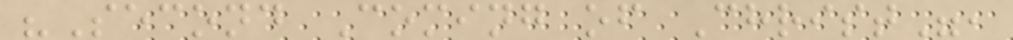"Second Coming of Christ",
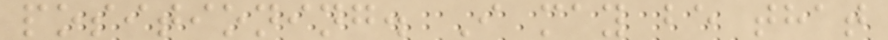positioning. I may be that
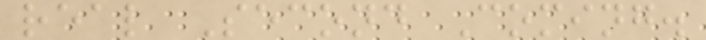real Second Coming.
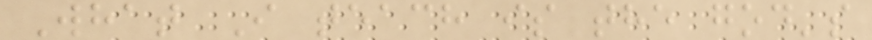What I teach is the god's
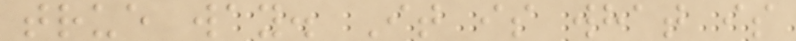true way. It is what is
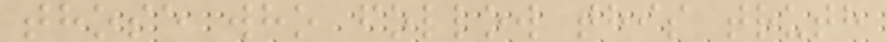those who follow this truth
